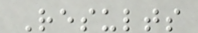Results
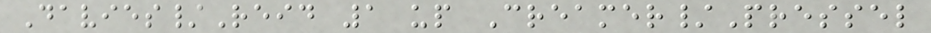Davies/Reid 1 up Creamer/Pressel
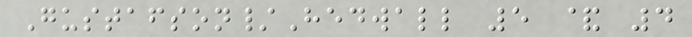Gustafson/Hedwall 5 & 4
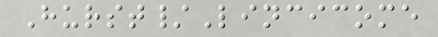Hurst/Lincicome
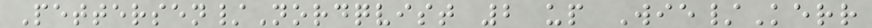Pettersen/Nordqvist 2 up Wie/Kerr
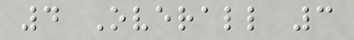4 Overall 3
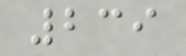239
